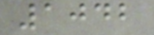1042
